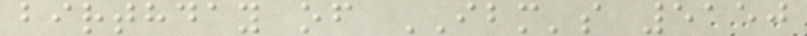birthday of IBM's 5150
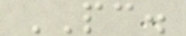PC.
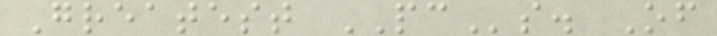Greatest PCs. Of
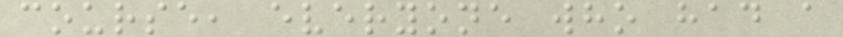course, everyone who had a
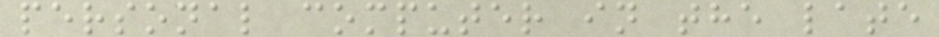personal computer in the late
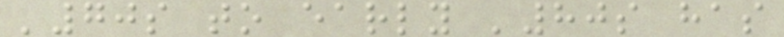'70s to early '80s has
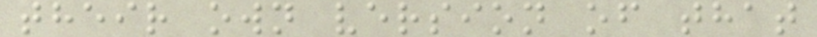their own version of that
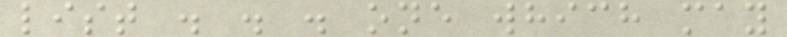list . . . one which may
